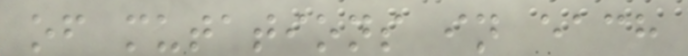of mutations in each
